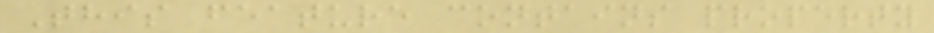This feature contains property
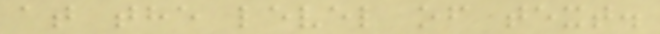at the level of text.
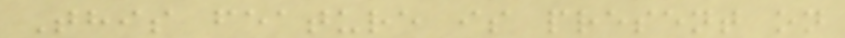This feature is present on
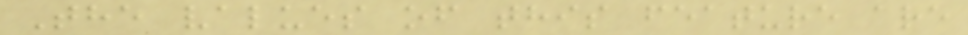The values of this feature are
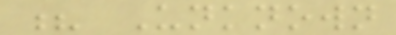? Unknown
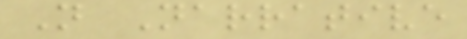N Narrative
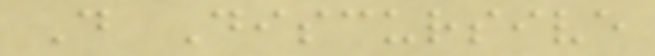D Discursive
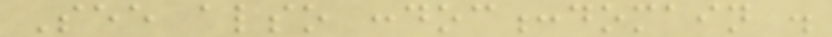See also :doc:domain .
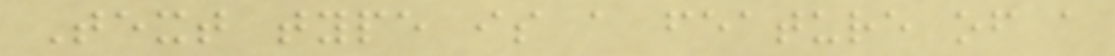Text type is a feature of a
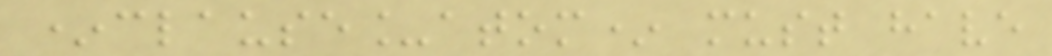*clause_atom* must have
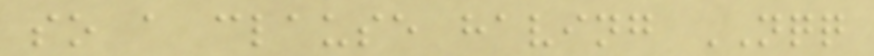so a clause having NQQ
